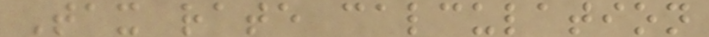Tax rate calculation
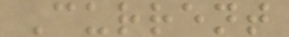Current
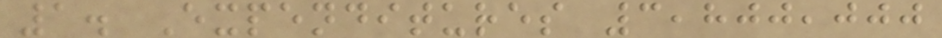1. Expenditures 3,800,000
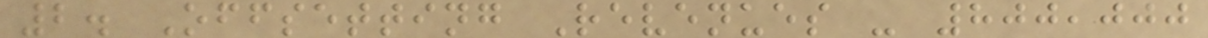2. Offsetting Revenues - 800,000
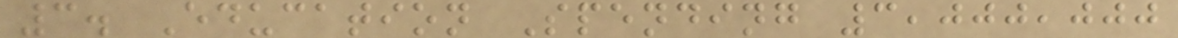3. Education Spending 3,000,000
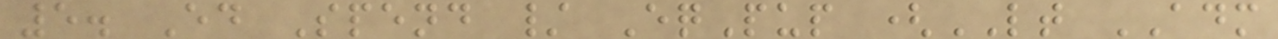5. Ed Spend / EqPup (LT ADM
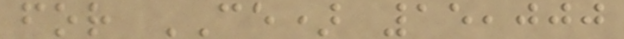for CE) 15,000
